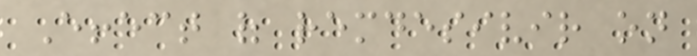Effect of remdesivir on
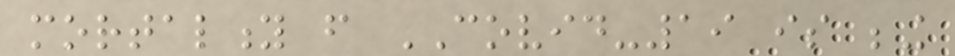mortality from COVID-19 is being
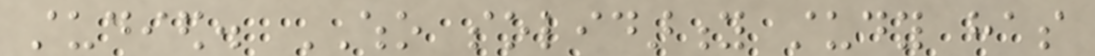studied. WHO solidarity study has
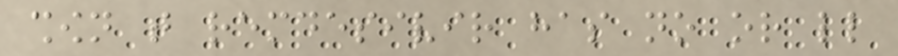shown that remdesivir has no or little
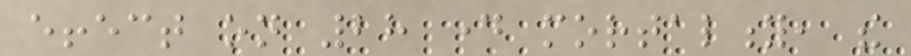effect on 28 day mortality, the
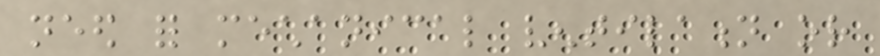need for mechanical ventilation or
